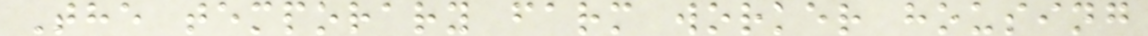The temporary farm worker housing
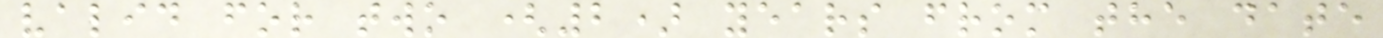valid for two (2) years from the date
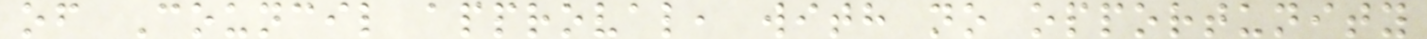of Council approval, with no opportunity
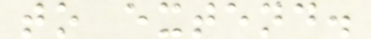to extend.
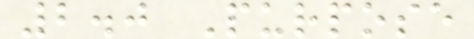2.0 Purpose
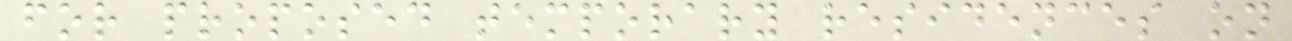for proposed temporary residences on
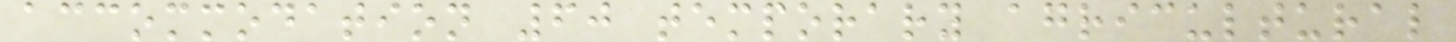accommodation 60 temporary agricultural
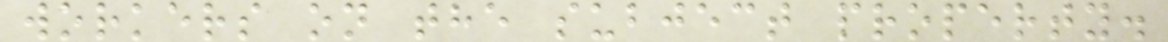workers on the subject property.
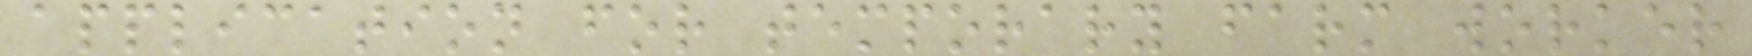application for temporary farm worker
